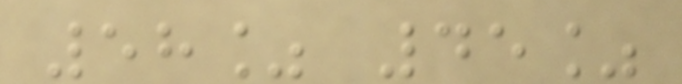58% 45%
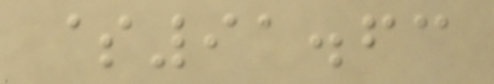$91.63
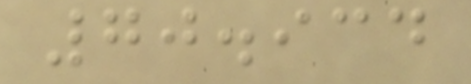70.934
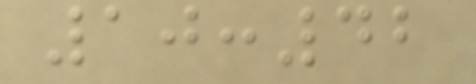10:42
